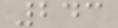243
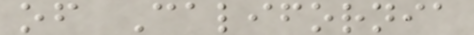of California
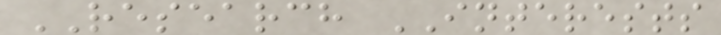RESEARCH INTERESTS
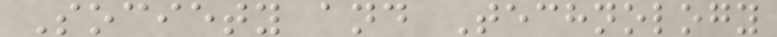Society and Technology
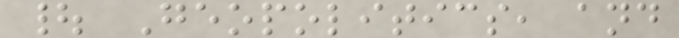| Geopolitics, and
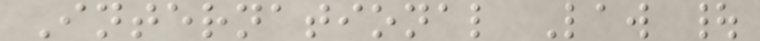International Law |
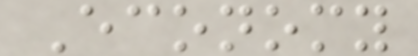Economy
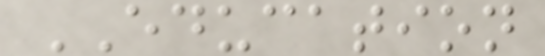EDUCATION
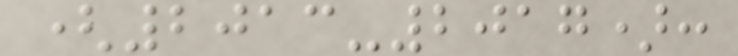(2013-2017):
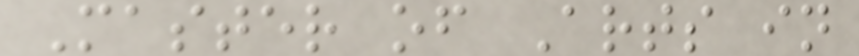Master of Arts in
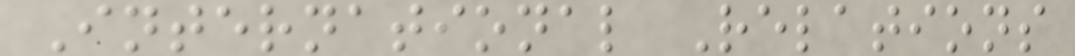International Relations
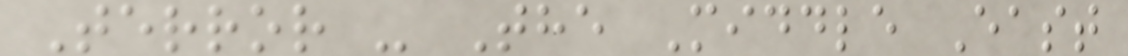Terror - The Middle East
